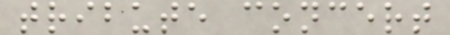tribute concert
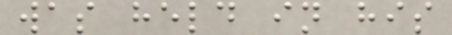was held in his
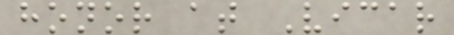honor at Vicar
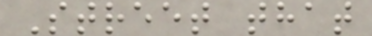Street that
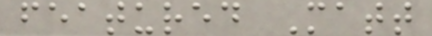featured Matt
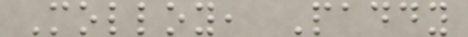Molloy, Paddy
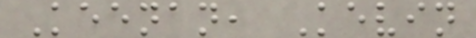Keenan, Kevin
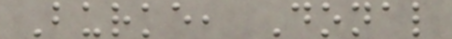Burke, Donal
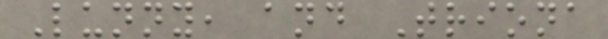Lunny, and Triona
